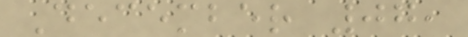December 07,
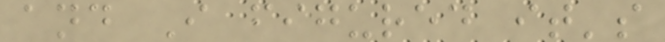and I figured it's
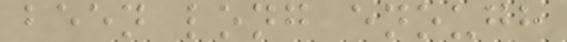been long enough
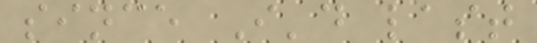since I'd last
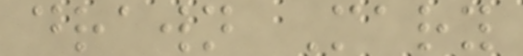drawn Mary
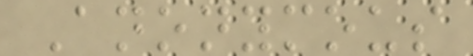Anonymous
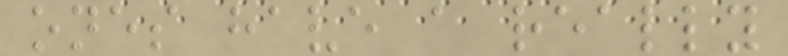ones have a really
